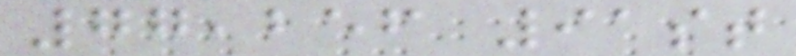77,256 91st
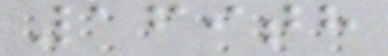169th
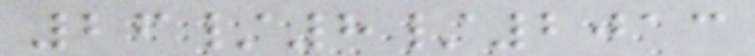26/8/2013
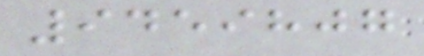9459807
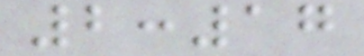2:17
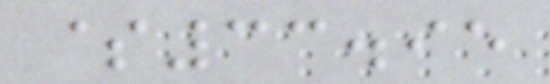$33.95
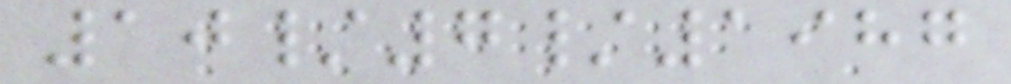10/7/1987
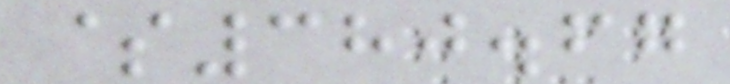$380.67
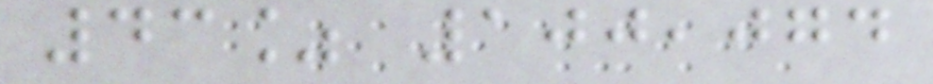43% 100,074
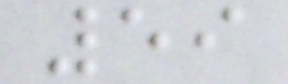59
